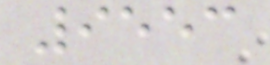9553
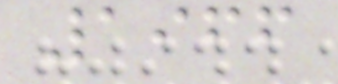1966
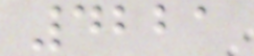4221
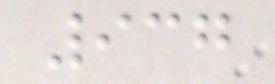937
